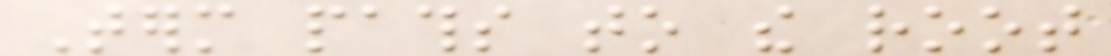Term paths to the root
